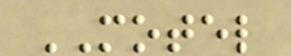MOTEL
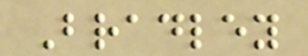Bradley
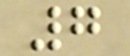7
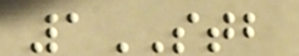1STB
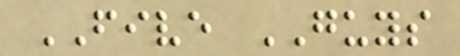FIVE GUYS
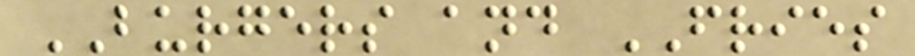BURGERS and FRIES
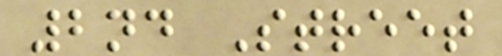2nd Street
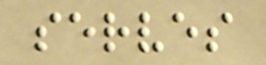serves
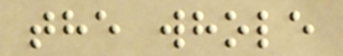the whole
